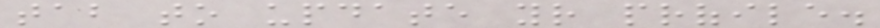tab to update your profile.
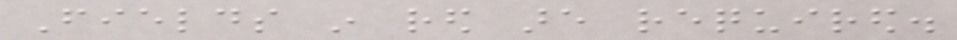Fields in red are required.
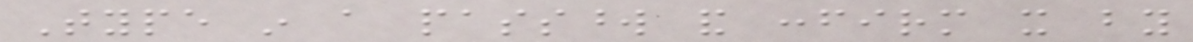Type in a password and confirm it by
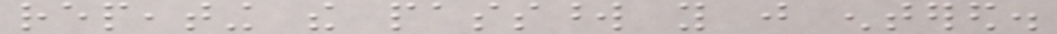repeating the password you just entered.
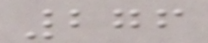276
